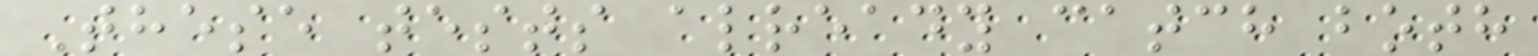These tests already catch both
